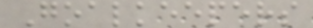Goalkeepers
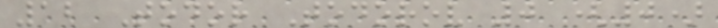12 Todor Todorov 0 (0)
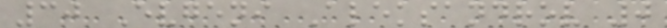30 Evgeni Aleksandrov 0
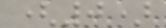(0)
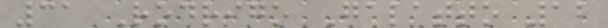31 Rodrigo Galatto 12
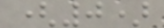(0)
